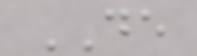DE
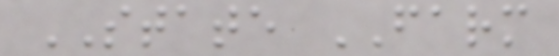STATE FARM
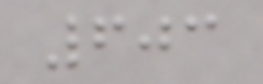603
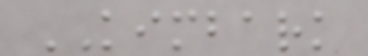KIMBARK
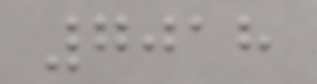7018
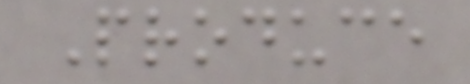Produce
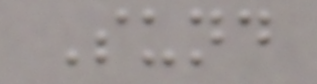Sund
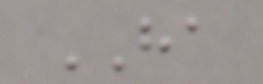HA
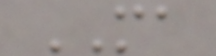MA
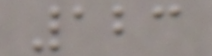123
